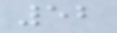52
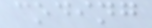coding
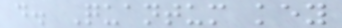d. Quantum key
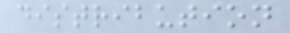distribution
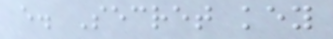e. Secret key
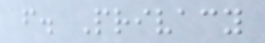f. Privacy
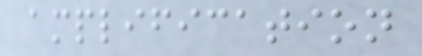amplification
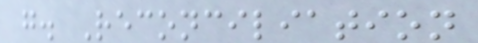g. Reconciliation
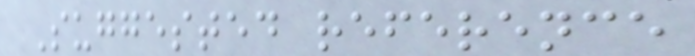Suggested reference
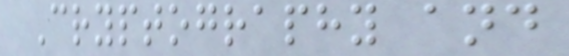Cryptography and
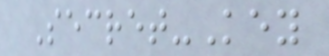Secret-Key
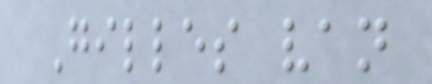Gilles van
